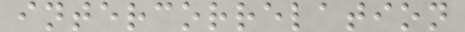intercorrelation
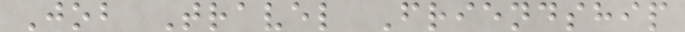Job Travel Friendship
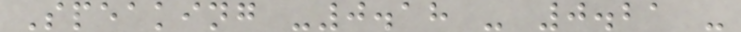Speaking -0.18 - 0.21 -
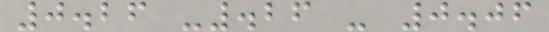0.26 -.26 - 0.06
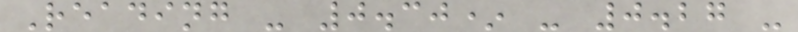Reading - 0.30* - 0.27 -
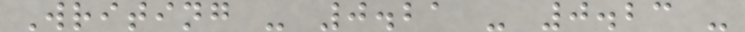Writing - 0.21 - 0.23 -
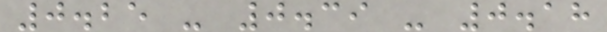0.25 - 0.39 - 0.18
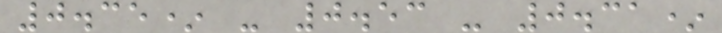0.35* - 0.53 - 0.31*
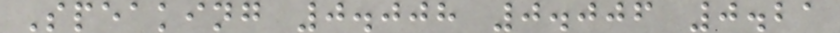Speaking 0.008 0.006 0.21
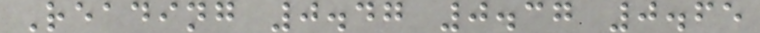Reading 0.47 0.37 0.65
